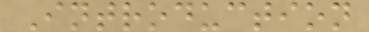Introduction
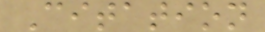Citation
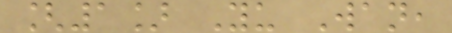[1] Yu Wan,
